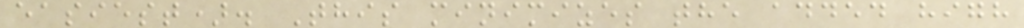easiest). This minimizes the added high
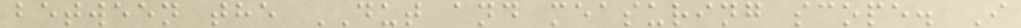between the DUT and measuring scope. I
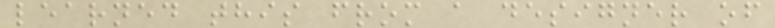learned this from a designer of
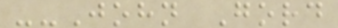--John Gord
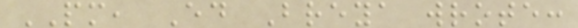PM, Ed Breya wrote:
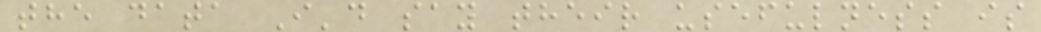the data I'd say their usefulness is
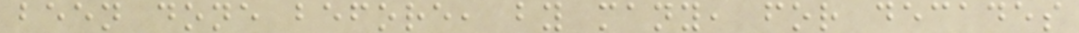been done before, by many, for decades
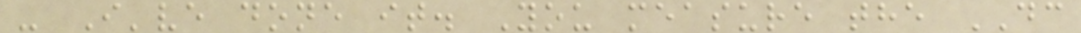- I've done it. You measure the DC
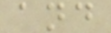and
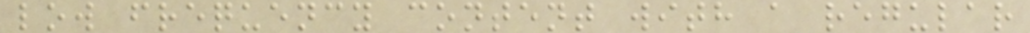low frequency content with a regular
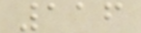116
